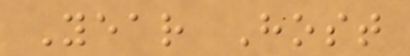Year Host
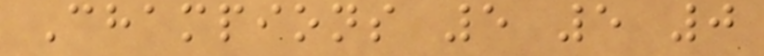Champions 5 5 0
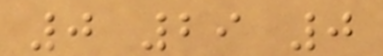0 29 0
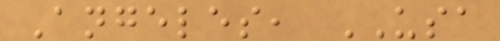Angeles, USA
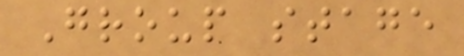Group stage
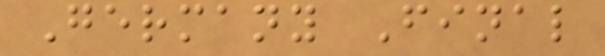Germany Final
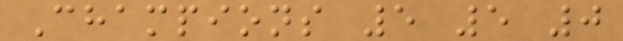Champions 5 5 0
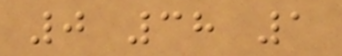0 38 1
